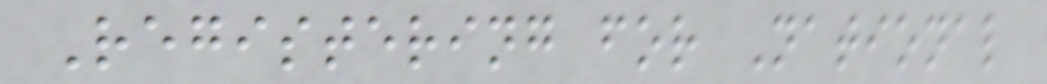Registering for National
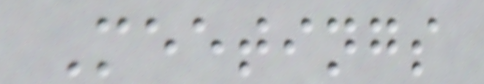Meetings
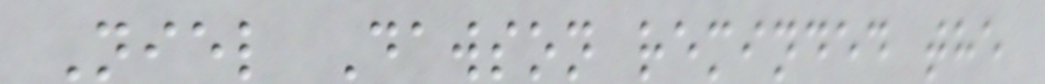Niel Dawson reminded the
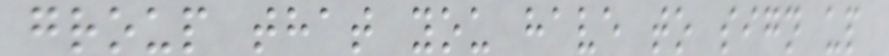group that you have to sign up
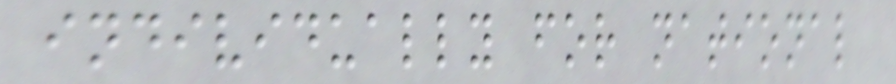individually for national
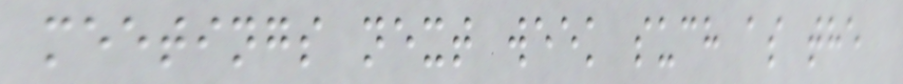meetings next week such as the
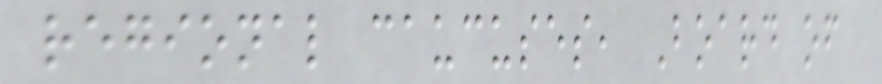regional caucuses, Board of
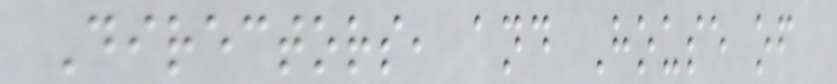Directors, and House of
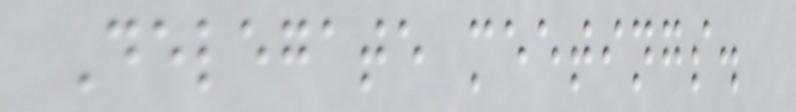Delegate meetings.
